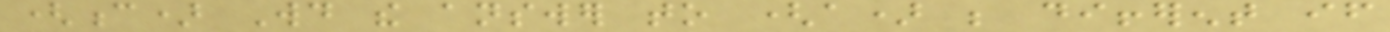(c) Would the answer to (a) be different if
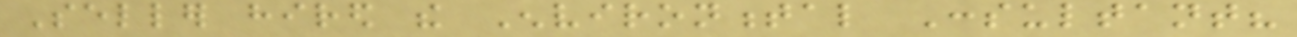Seller hired the Environmental Consultant?
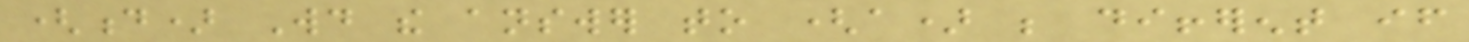(d) Would the answer to (a) be different if
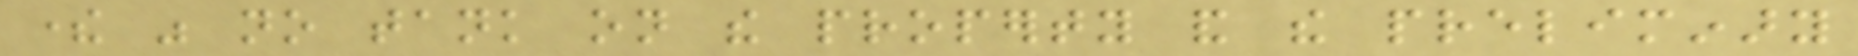there was no tank on the property and the preliminary
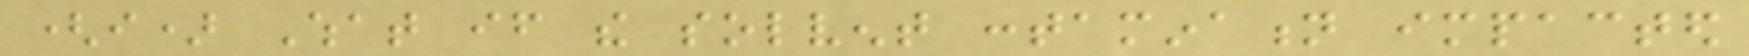(i) What if the solvent contamination impacted
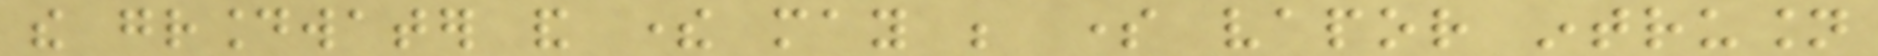the groundwater and there may be some vapor intrusion
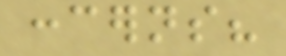concerns?
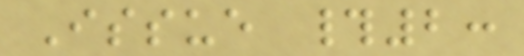Issue #2:
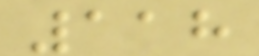118
